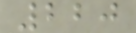220
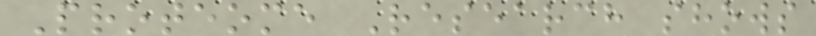Proteome Research shows
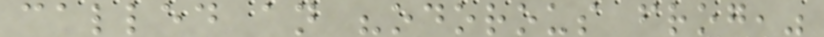called an "odorous frog,"
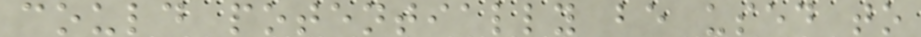could potentially be used to
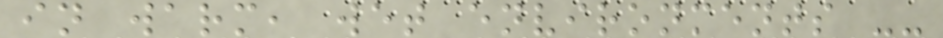in warm, wet environments --
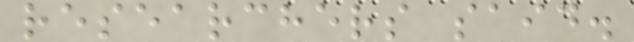researchers said.
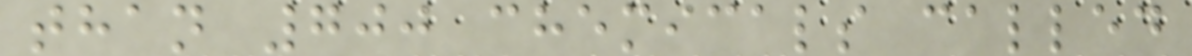than 700 chemicals called
